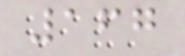167
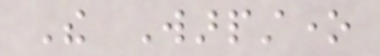The Warpstone
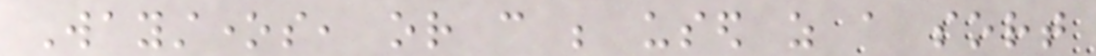Waystones, or can be used as a sort
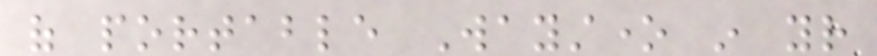of portable Waystone in your
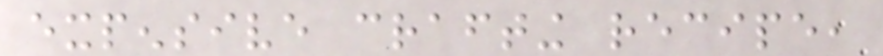expensive crafting recipe,
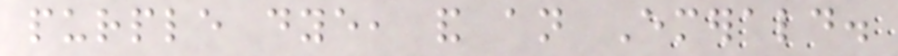purple dye, and an Emerald.
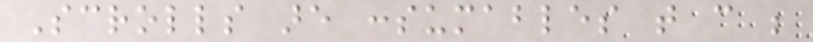Scrolls are consumables that can be
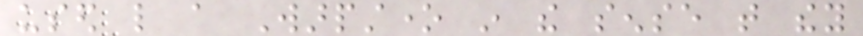used like a Warpstone in the sense that they
